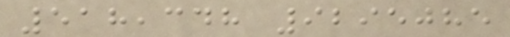518,348 9295085
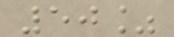50%
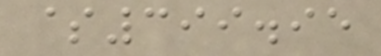$399.95
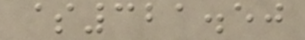$321.50
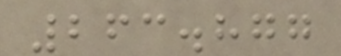263.877
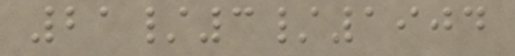21/3/1904
